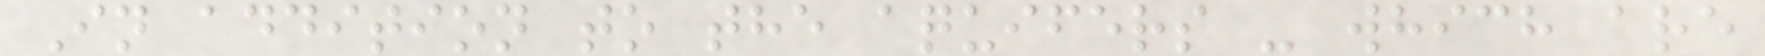In addition to the aquifers - which are
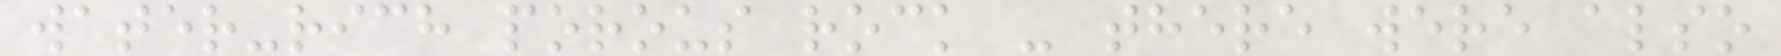water-rich porous rock - there were also
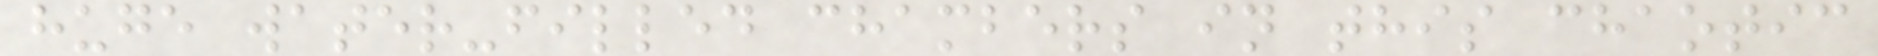huge water-filled chambers in this chaotic
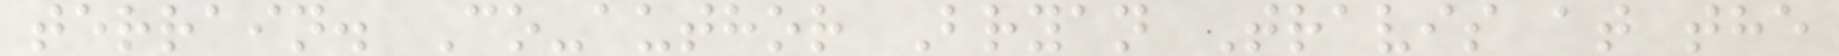terrain. Co-author Bryan Travis at the
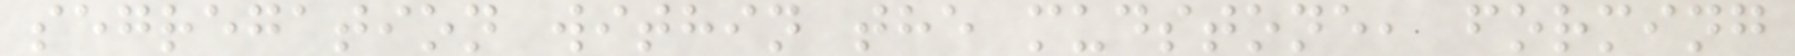segregation within the mudstone, forming
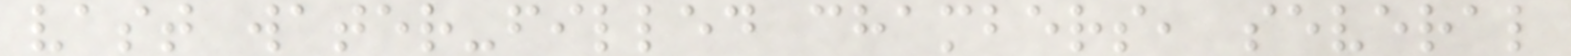vast water-filled chambers, several
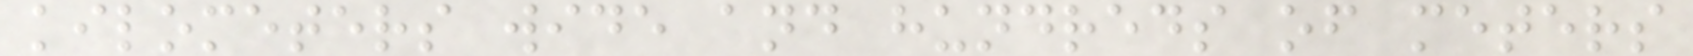kilometers wide and hundreds of meters
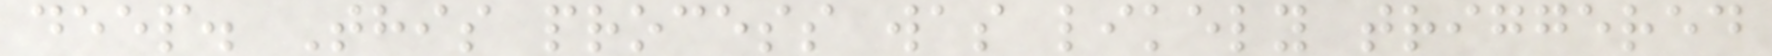deep. This process was likely triggered
